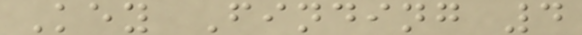Key Finding 4
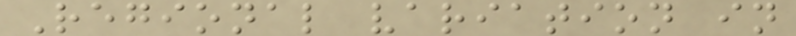Regional variation in
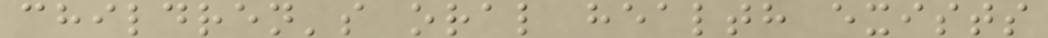children's oral health exists
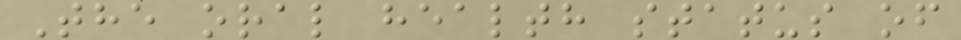The oral health status of
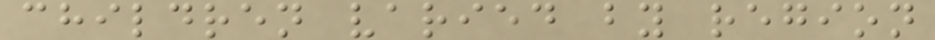children varied by region
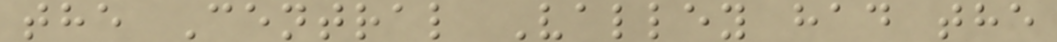the Central Valley had the
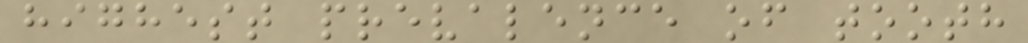highest prevalence of tooth
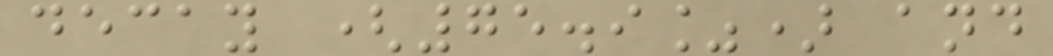decay (75.9%) and
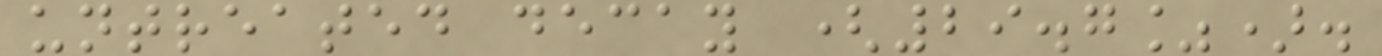untreated decay (29.7%).
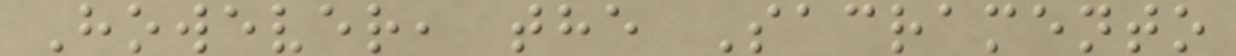However, the Sacramento
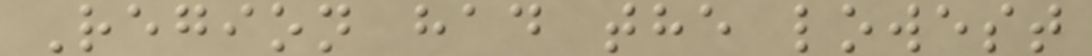Region had the lowest
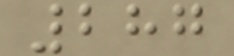287
